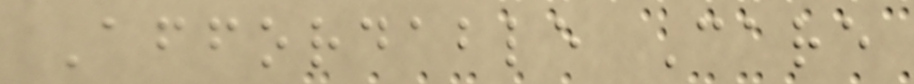Affordable Care
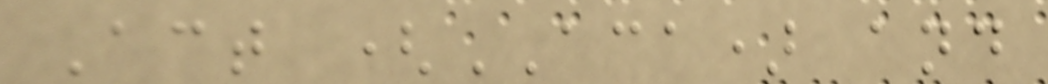Act (ACA) and
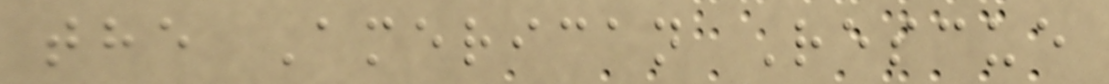the American Rescue
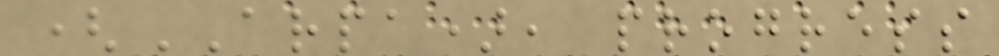(ARPA), progress
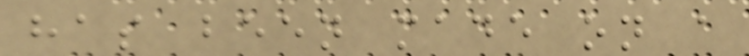has been made on a
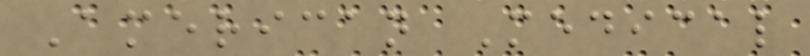American Medical
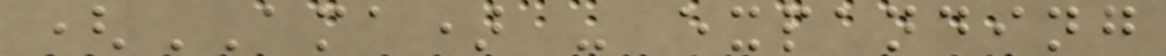(AMA) - expanding
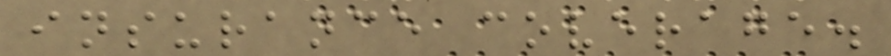insurance coverage.
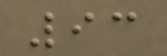93
